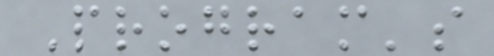Program's
